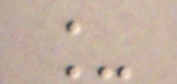_
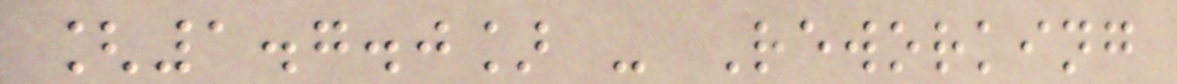[1.7.0] - Reworking
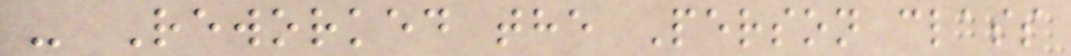- Reworked the Person class
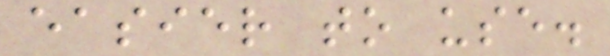easier to use.
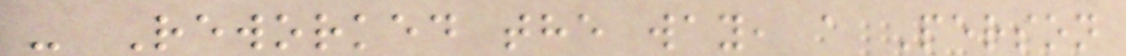- Reworked the way, a Person
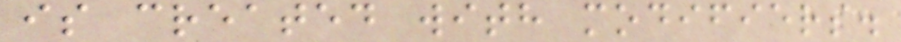is created with modifiers.
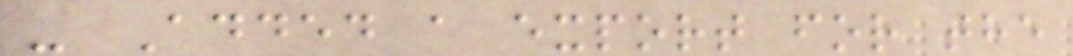- Added a export for the
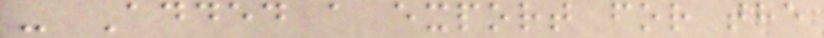- Added a export for the
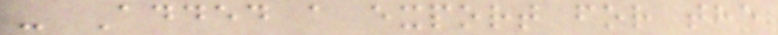- Added a export for the
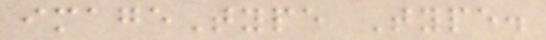imageType Type.
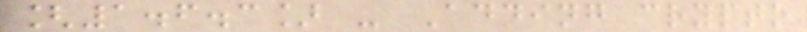[1.6.3] - Adding crypto
